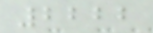2222
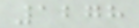1278
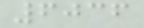6036
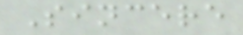Sincere
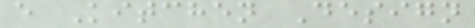e Kitchen Design
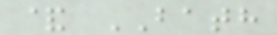& BATH
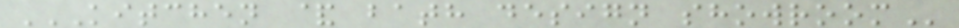KITCHEN & BATH DESIGN SHOWROOM
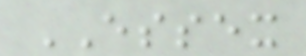ESSEX
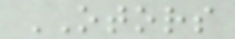OTORS
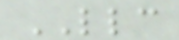LLC
